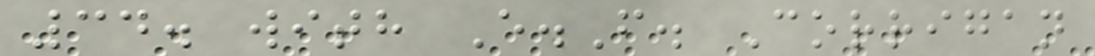34. with E.F. Corrigan
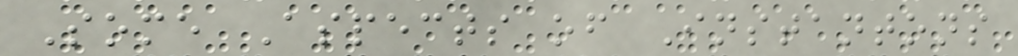Some Aspects of Instantons
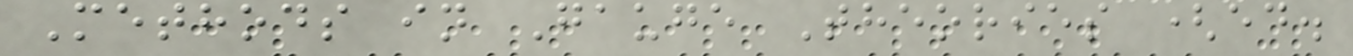Methods in Gauge Theories (ed.
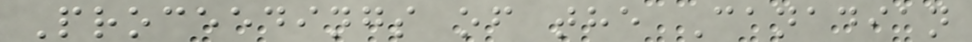Proceedings of the Canadian
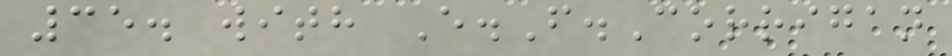35. with E.F.Corrigan
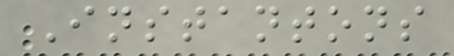Instantons
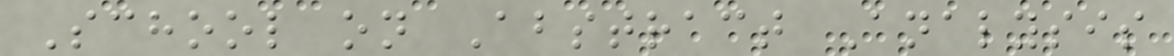School on Abstract Analysis
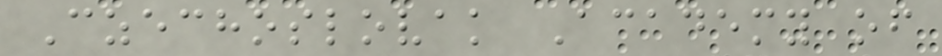Czechoslovak Academy of
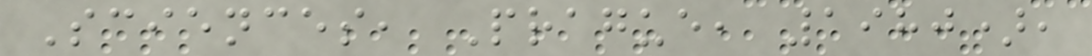Sciences, Prague, 1980),
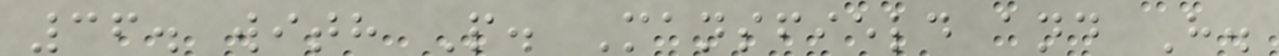36. with P. Mansfield and H.
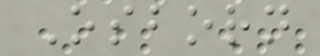Osborn
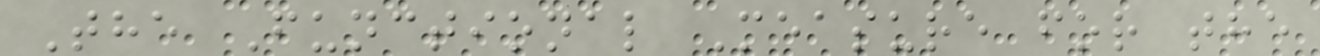The Functional Measure for the
